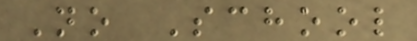No School
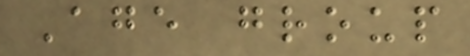Age group
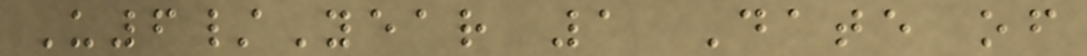U6/Year 1 Date of
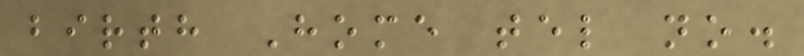birth Home tel no.
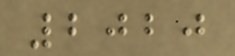2020
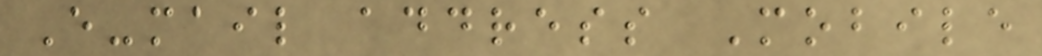E-mail address Mobile
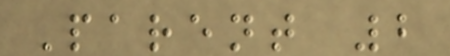Parent 2
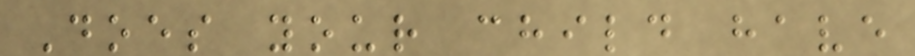Does your child have
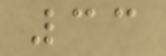33
